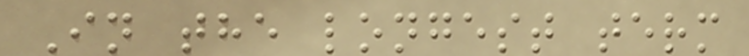In the longest term
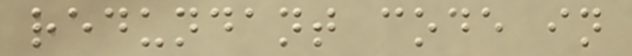redundant code in
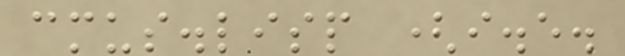cmus.lisp (i.e.
